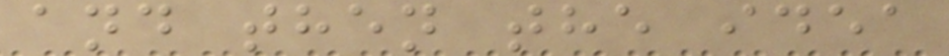and then the idea
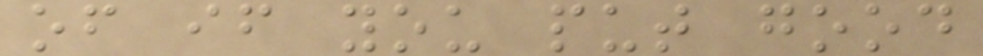of if you put good
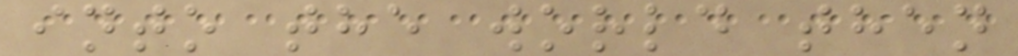into the world then
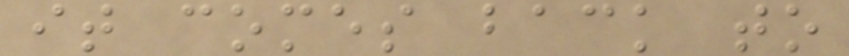it comes back to
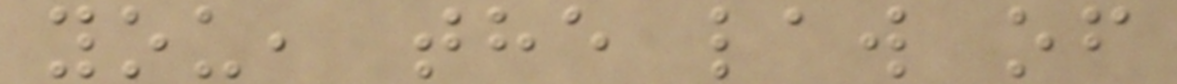you, the law of
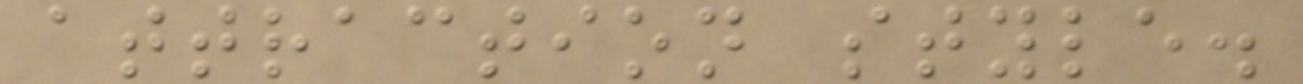attraction style.
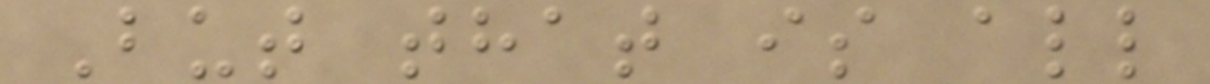But that is all
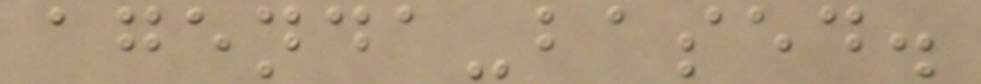agenda-based.
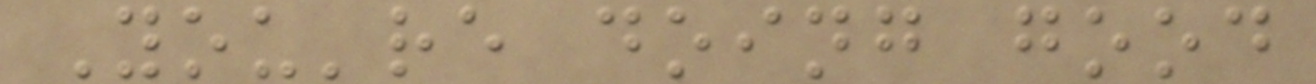You're doing good
